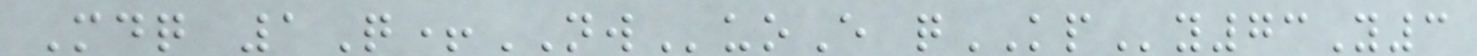Mdq 1Q+NWuoE qKPy73Y3
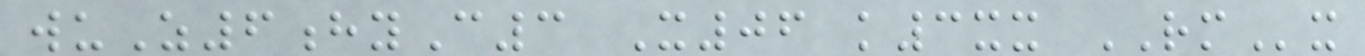wuZ6hyC3 X06 k3xx RMx
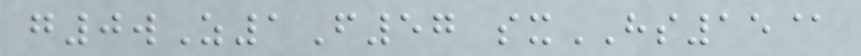g0wZ1F57 sxHS15@
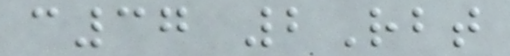c37 2Rbt
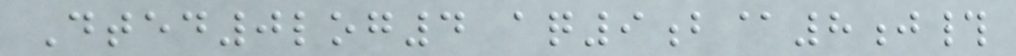Dted0log4 aq9b@8j#
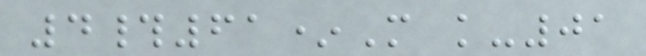4#61*M k-01
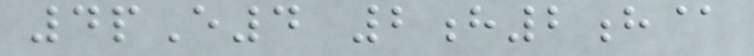4pE4 2h2h@
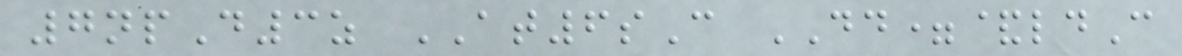7npD3z AT6sC DD=&ldC
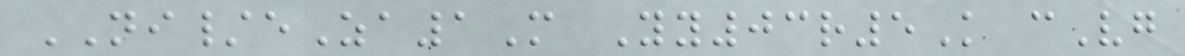NI/eZa1M Yy03r5K cVg
